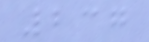237
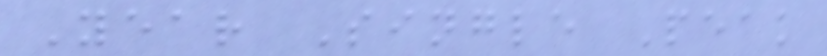Year Single Peak
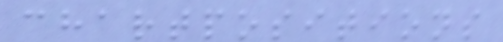chartpositions
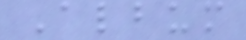Album
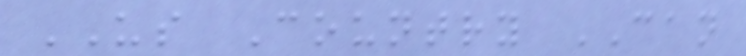US Country CAN
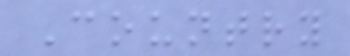Country
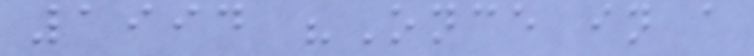1994 "Once in a
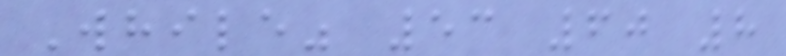While" 53 60 8
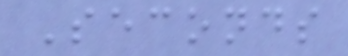Seconds
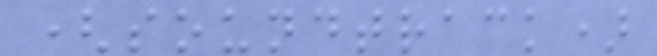(soundtrack)
